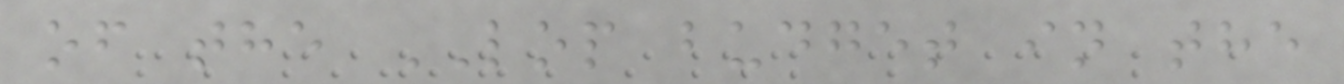of the LOP budget in the
